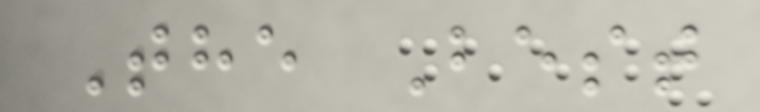The Best
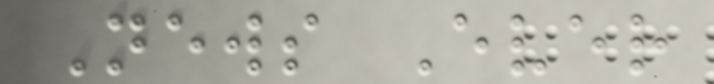News Ever
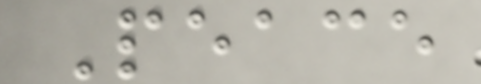Peace
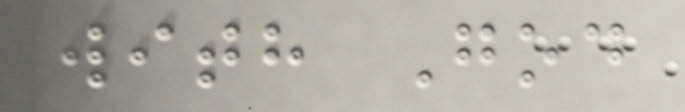with God
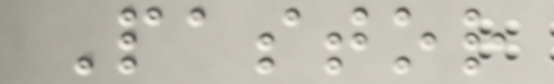Pastor
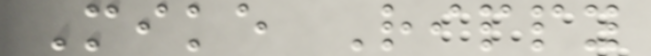Mike Rippy
